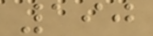190
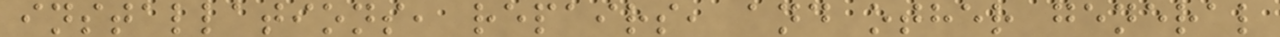installations, repairs, and other general
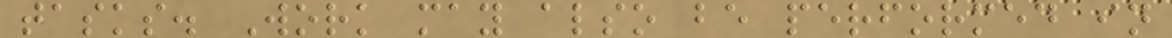tasks. Work may also be performed in
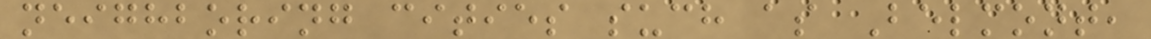neighboring cities such as Belmont,
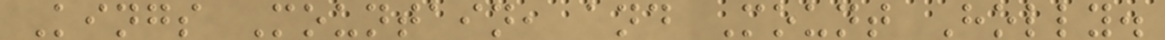Kings Mountain, and Mount Holly.
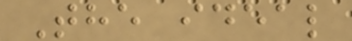The ideal
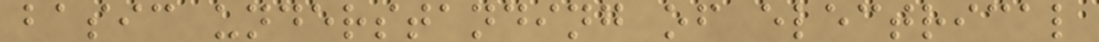basic understanding of electrical
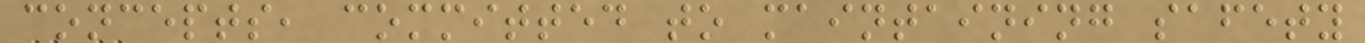concepts, committed to maintaining safety
